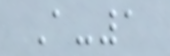A-1
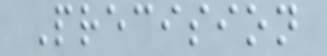Precision
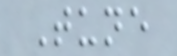Tune
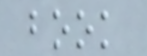book
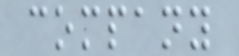company
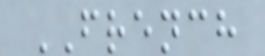FRENCH
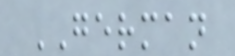GERMAN
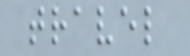travel
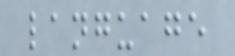language
